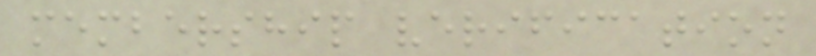membership verification
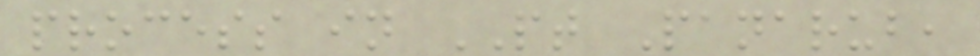process in PT Panarub,
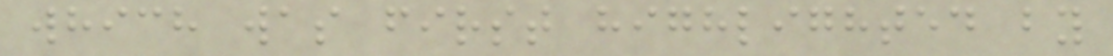which was first highlighted by
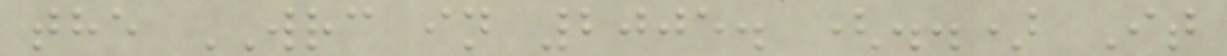the WRC in 2005. (..) It
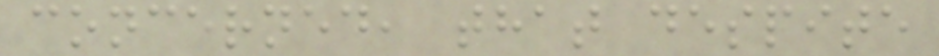concerned, that despite
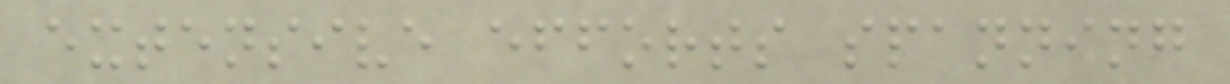extensive efforts spanning
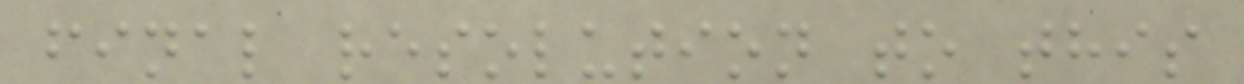final resolution to this
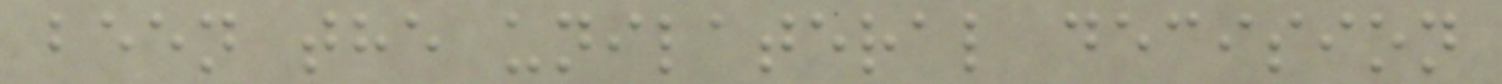been the unilateral decision
